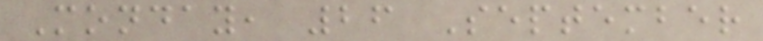Monday, 26 September
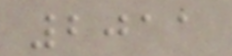2011
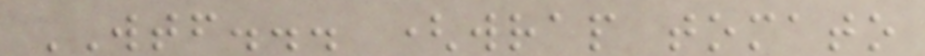WTF... (wrap tomato
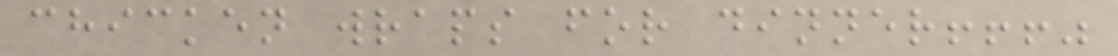chicken wraps for dinner!!!"
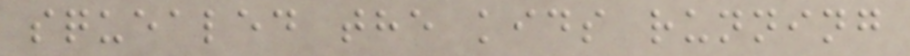squealed the kids running
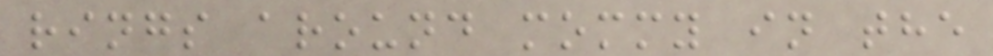rings around mommy in the
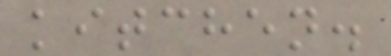kitchen.
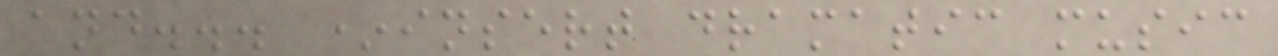and... *insert dramatic music
